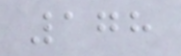178
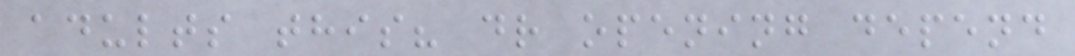adults this? dr opening depend
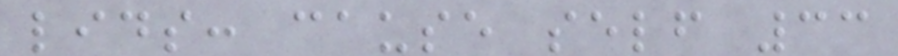lids: cause self 33
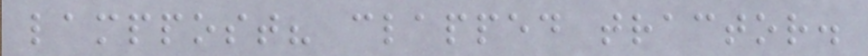lamppost? clapped tractor.
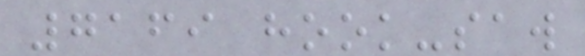7169 hook-saw
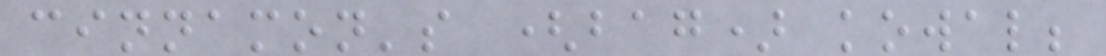cinnamon's (bag) kowal;
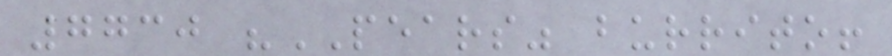7730 "PEARS" burrito!
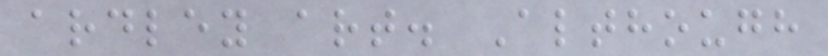ardley art. Although
